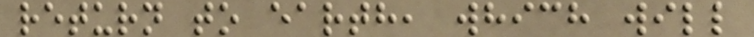return to earth, which will
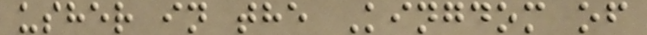usher in the Kingdom of
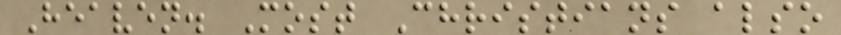Heaven. Most Christians also
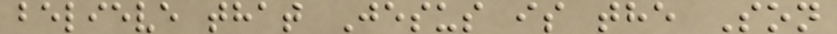believe that Jesus is the Son
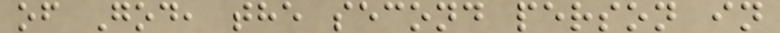of God, the second person in
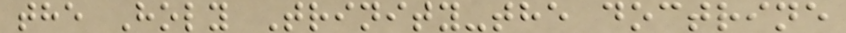the Holy Trinity-the doctrine
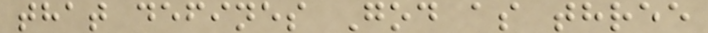that defines God as three
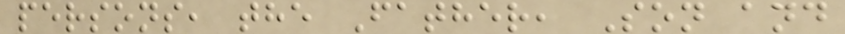persons, the Father, Son and
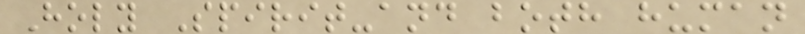Holy Spirit-and both human
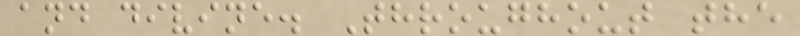and divine. Throughout the
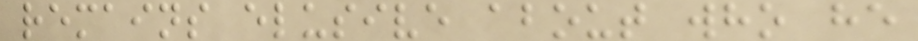remains elusive about who he
